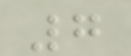7
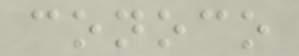conoco
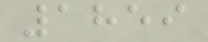1859
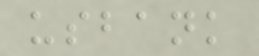usbank
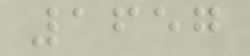1657
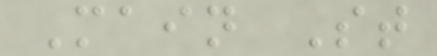Main St
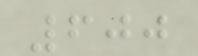600
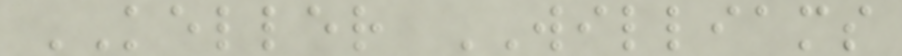KELLER WILLIAMS
